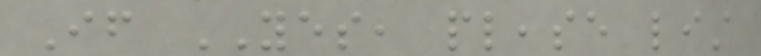If YES, please list
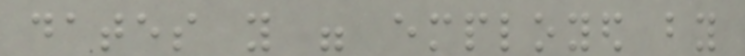dates you were employed by
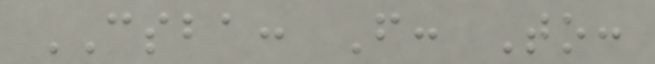CSBA: From: To:
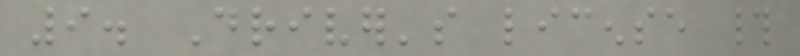9. Driver's license #
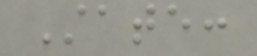State:
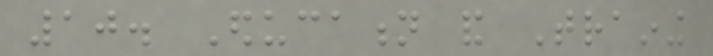10. Education and Training
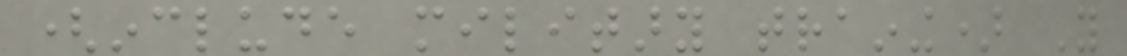(include military training) You
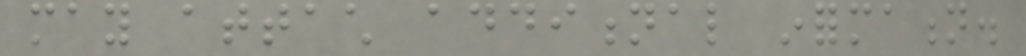may attach additional information.
